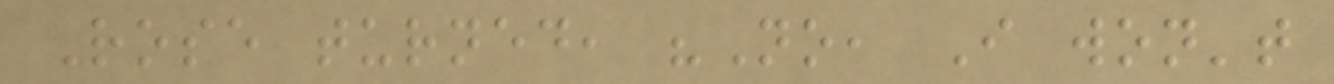Rose turned, "No, I won't
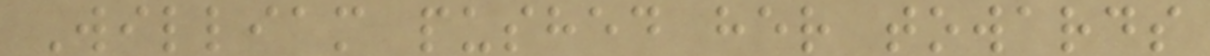William pushed her towards
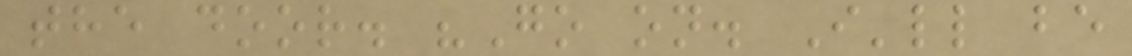the door. "Go on. I'll be
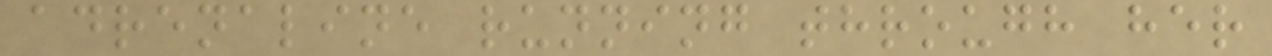adrenaline running through her
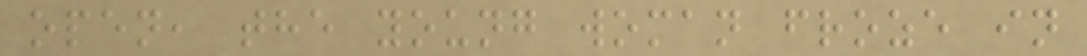open, the young woman froze in
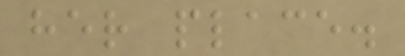her place.
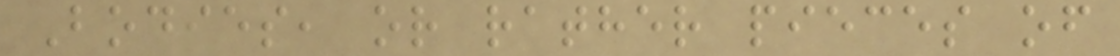Bodies, or rather pieces of
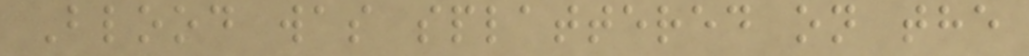Blood was splattered on the
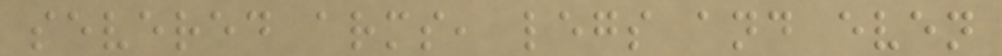severed arms, legs and even
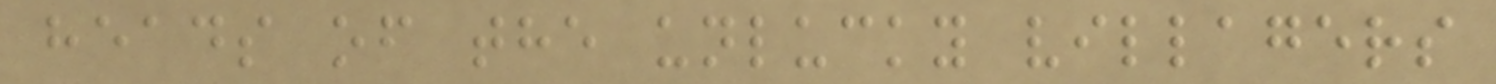heads of the unlucky villagers
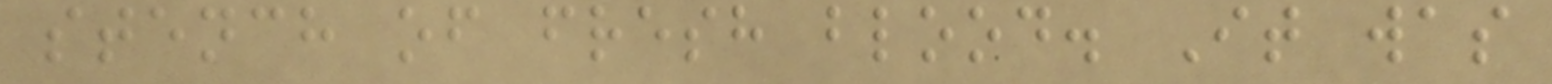stench of fresh blood. It was
